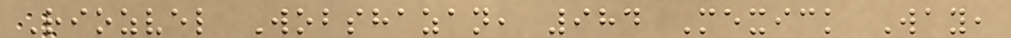Riozvel Wobshazan, 984 Mexick Way,
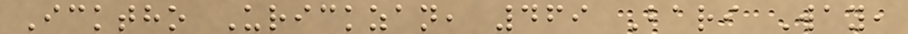Icktho Urickzan, 469 Bari Way,
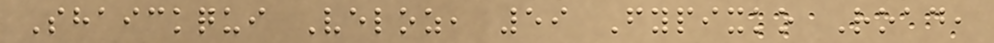Shaickqui Veloz, 59 Fypixko Road,
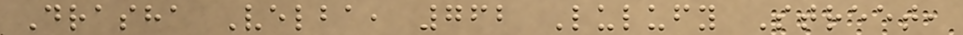Drasha Velba, 762 Lulufy Street,
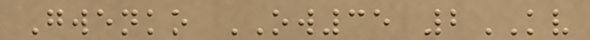Gwenko OW35 2KV
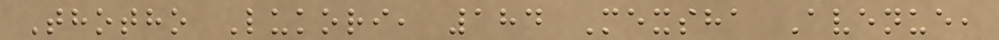Thotho Lukori, 184 Mexsha Avenue,
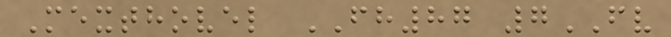Mexthovel FH87 7FV
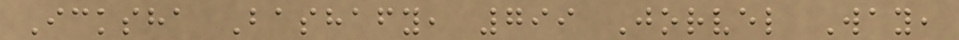Icksha Bashafy, 799 Jorvel Way,
